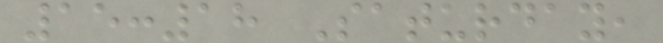15:18 Saturday,
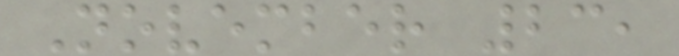November 23,
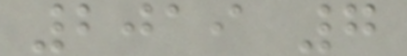2019 7
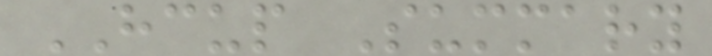HCUP Summary
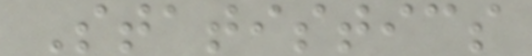Statistics
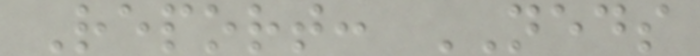Report: NEDS
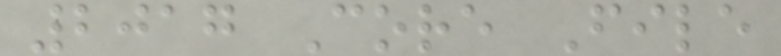2017 Core File
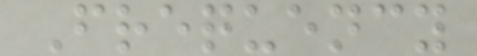Frequency
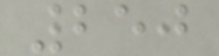250
